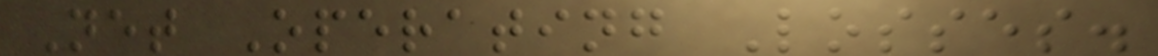Net Operating Losses.
